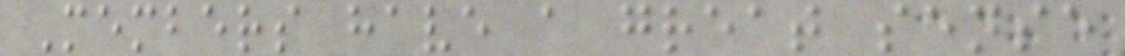Members have a great sense
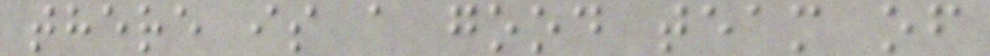there is a good team of
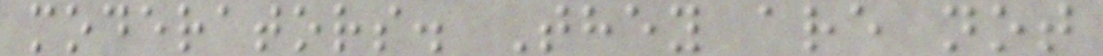moderators. They are not
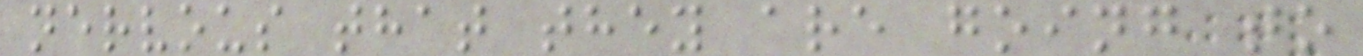nervous that they are going to
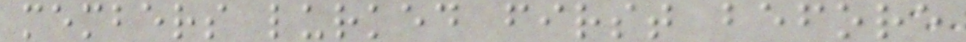members lurked first before
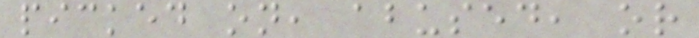picked on, abused, or
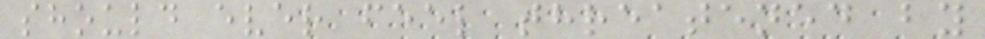should ever feel threatened by
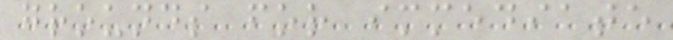grounds for immediate
